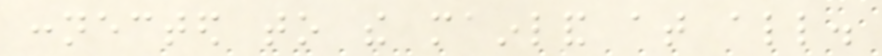connected to the mainland at all.
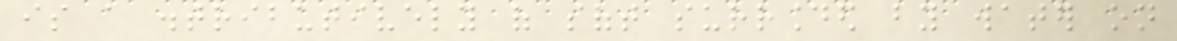is a distributively of soft surrounded by water on
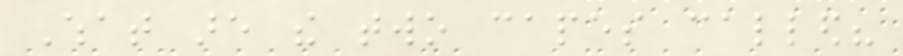What are the two capes called?
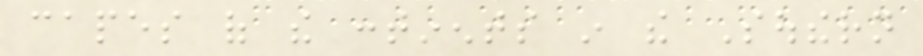capes of the continents in the Southern
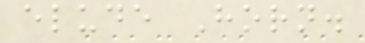elude Horn.
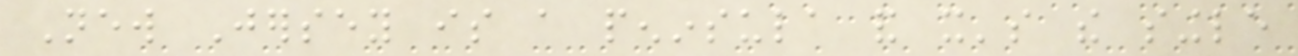New Jersey is a peninsula and it's the single
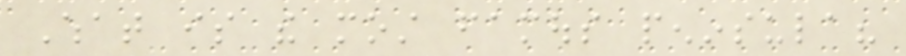What is the most famous peninsula?
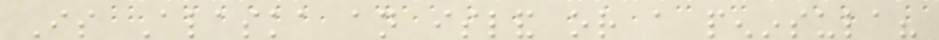Is Alaska an island or a peninsula?
